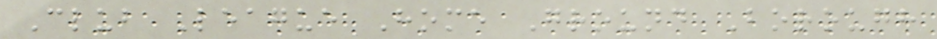Club League Home Ground Borough
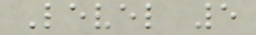Level 5
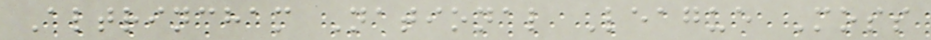Altrincham National League Moss
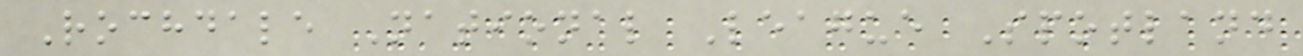Rochdale National League Spotland
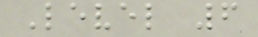Level 6
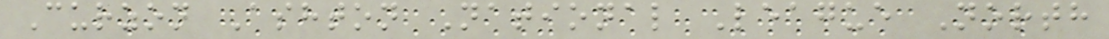Curzon Ashton National League North
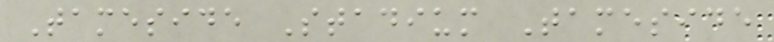Tameside Stadium Tameside
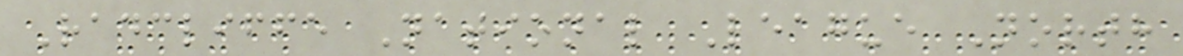Radcliffe National League North
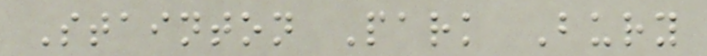Stainton Park Bury
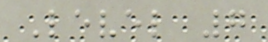Level 7
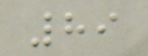89
